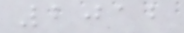2012
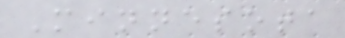Minnesota
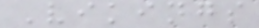Vikings
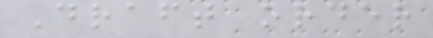Draft order
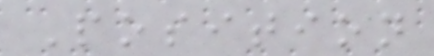Position
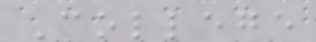College
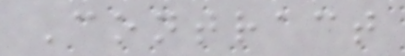Contract
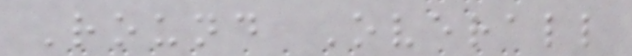Round Overall
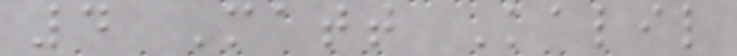4 Matt Kalil
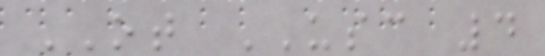OT USC 4
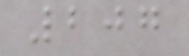207
